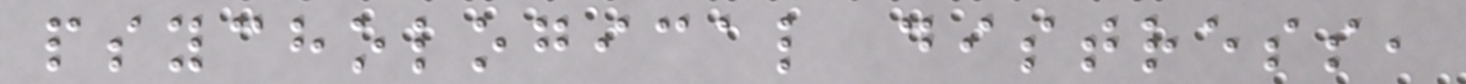psychological distress,
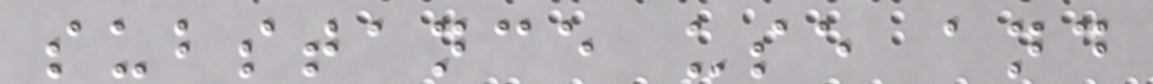substance use and
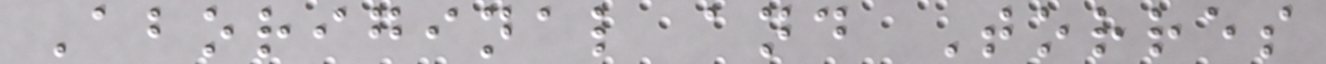Aboriginal and Torres
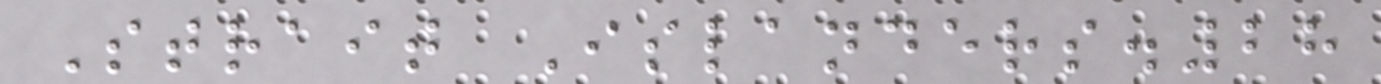Strait Islanders.28
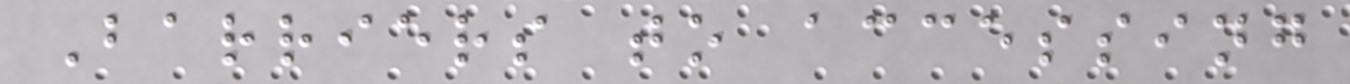Barriers to accessing
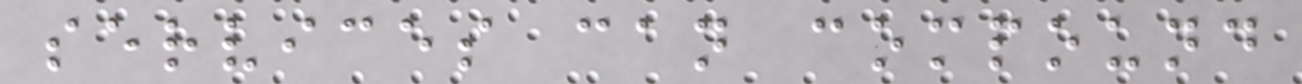services can compound
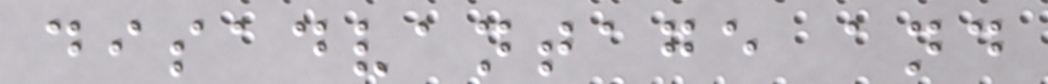disadvantage and
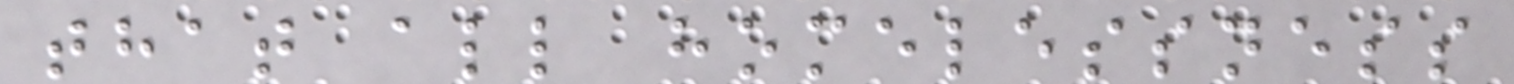that all homelessness
